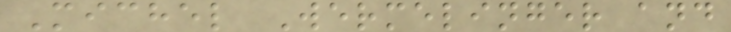Michel Wermelinger and
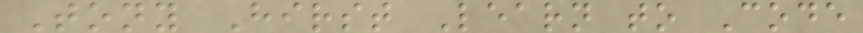Tony Hirst Learn to Code
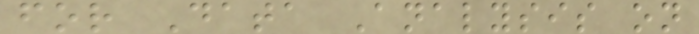for Data Analysis on
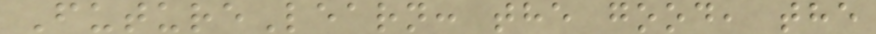FutureLearn: the good, the
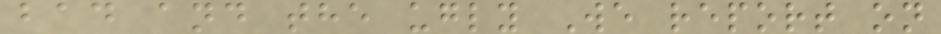bad and the ugly We report on
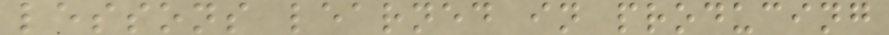lessons learned in producing
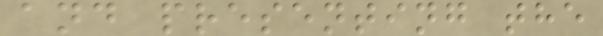and presenting the
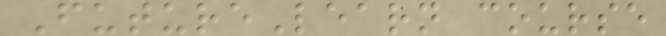FutureLearn course
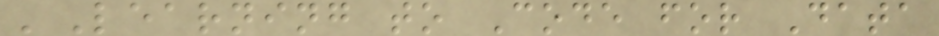'Learning to Code for Data
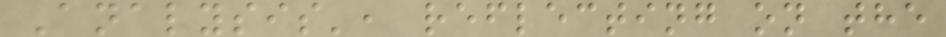Analysis', reflecting on the
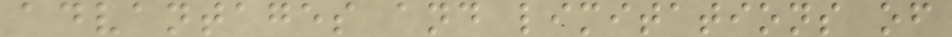advantages and limitations of
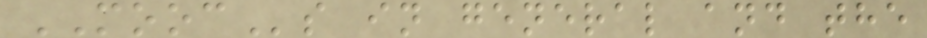MOOCs in general and the
